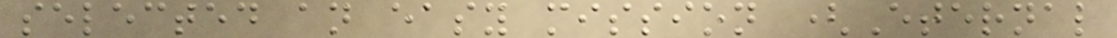selected an easy mission (Eternal
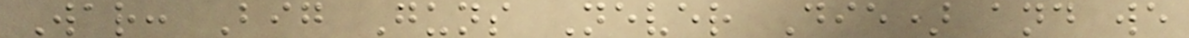War: Big Guns Never Die) and we
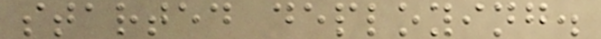started deploying.
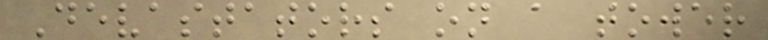Devastators on a tower
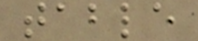table
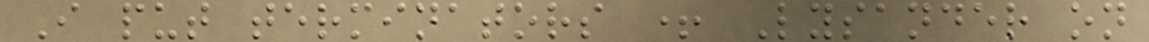I put terminators + Lysander on
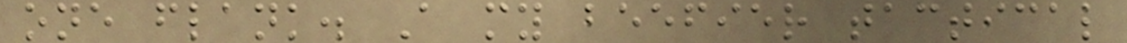one flank. A my beefier tactical
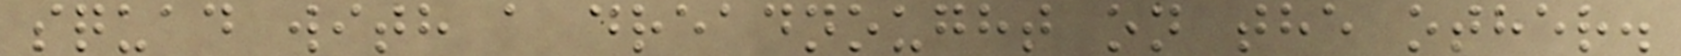squad with a dreadnought on the other.
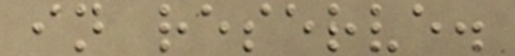in reserve.
